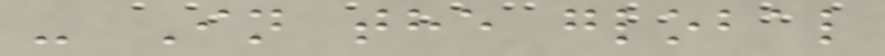- In the global
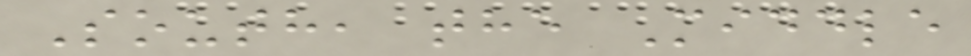South, the Middle
